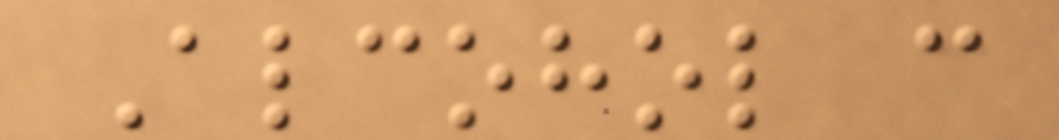Alcohol can
